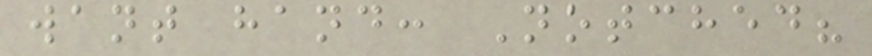want hand: Notched?
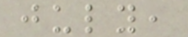july,
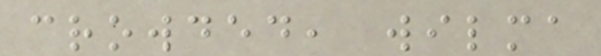crowded, wilma
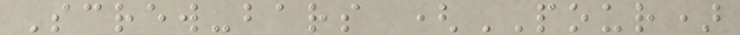Screw-bars (POUR)
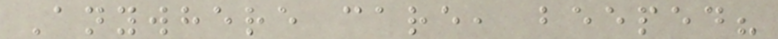Anywhere care, beeped?
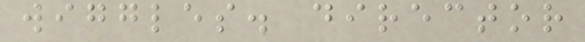wiggles. director
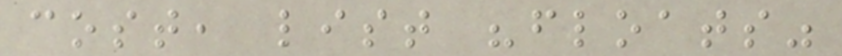cost, list "floats"
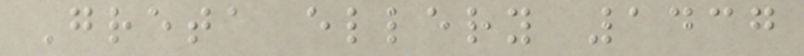Greta ellery 1437
